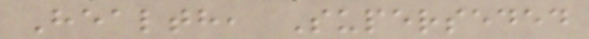Health, Superseded
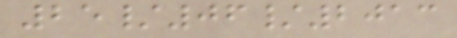25/06/2013
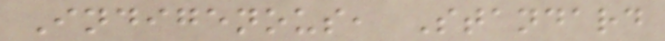Indigenous, Standard
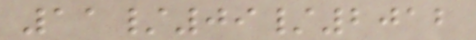11/09/2012
